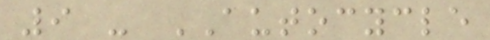9 - AUTOCYCLE
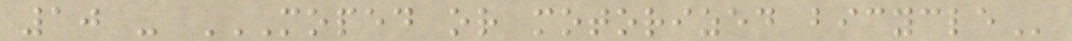10 - MOPED OR MOTORIZED BICYCLE
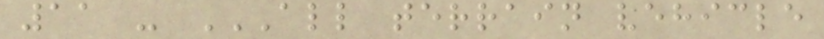11 - ALL TERRAIN VEHICLE
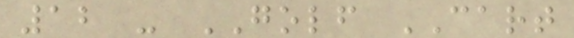12 - GOLF CART
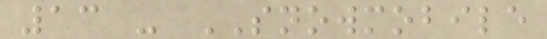13 - SNOWMOBILE
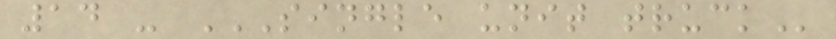14 - SINGLE UNIT TRUCK
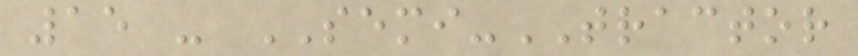15 - SEMI-TRACTOR
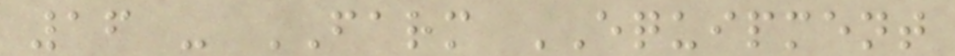16 - FARM EQUIPMENT
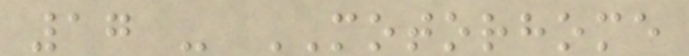17 - MOTORHOME
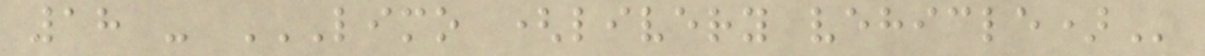18 - LIMO (LIVERY VEHICLE)
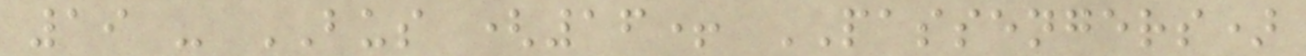19 - BUS (16+ PASSENGERS)
